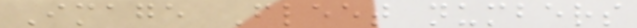Image Fleet numbers
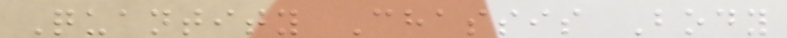Quantity Chassis Body
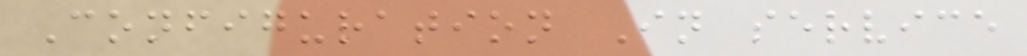Configuration In service
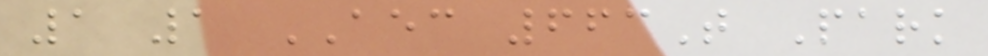1 1 AEC 663T Park
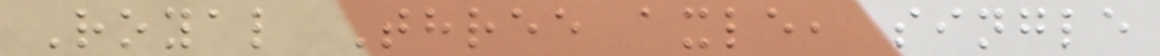Royal Three axle, single
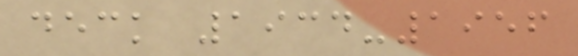deck 1934-1956
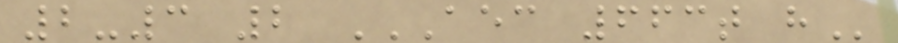2-3 2 AEC 663T H
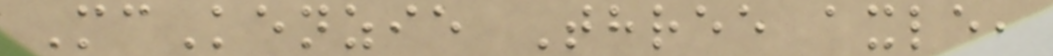McKenzie Three axle,
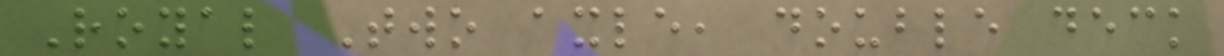Royal Two axle, double deck
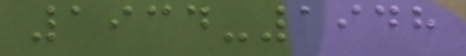1934-1948
